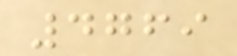4769
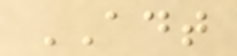ADT
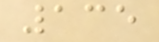135
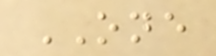ONE
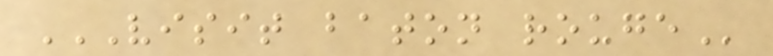VISIT BATON ROUGE
